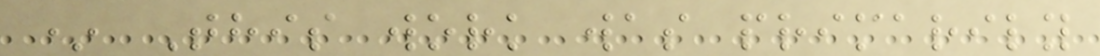* This work was primarily
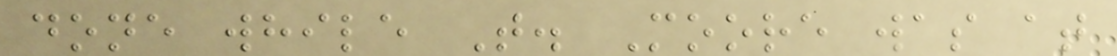done while T. Moore was at
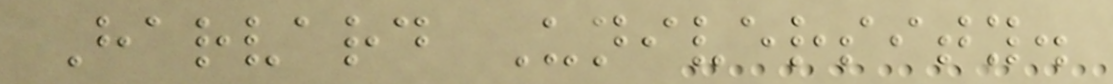Harvard University.
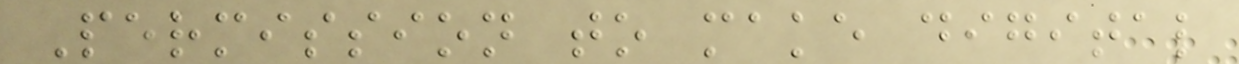Permission to make digital
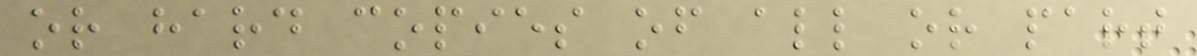or hard copies of all or part
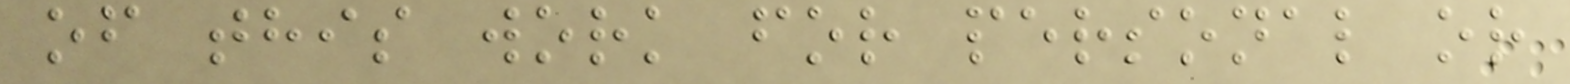of this work for personal or
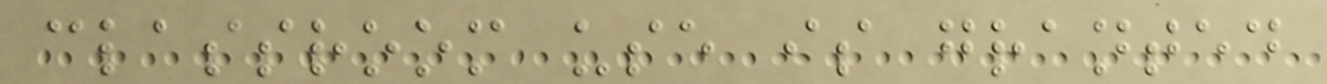classroom use is granted
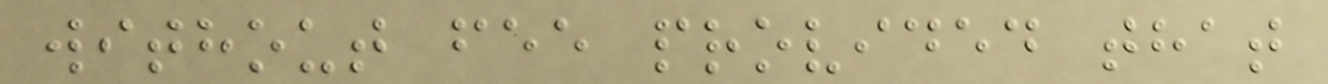without fee provided that
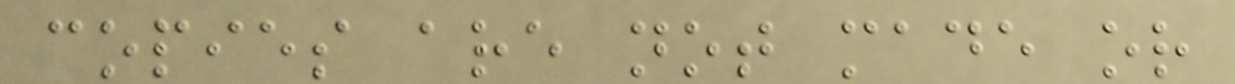copies are not made or
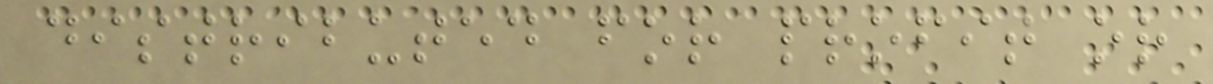distributed for profit or
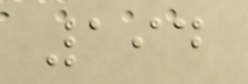194
